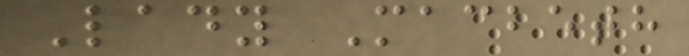Lady Macbeth
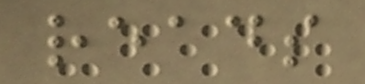reads
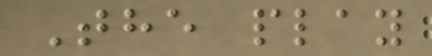The play
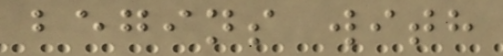begins with
